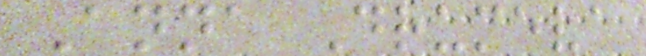Anna Drumeva
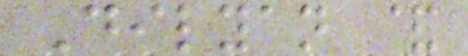Dilyan &
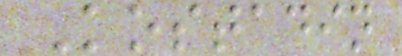Kostadin
